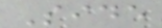Side
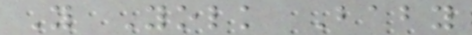Y Yolk Baby
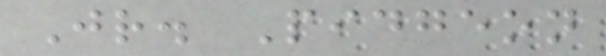Jr. Pidgeon
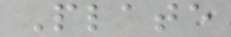Plate
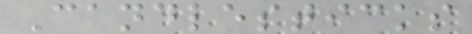Candlesticks
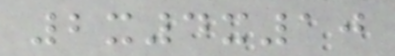2x4x10
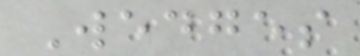Wedges
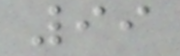99
